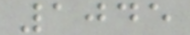1045
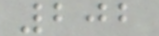202
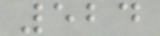524
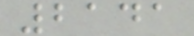2141
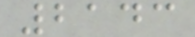2143
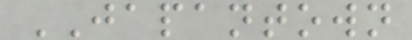JAPANTOWN
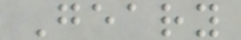Geary
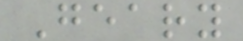Geary
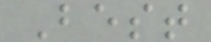Best
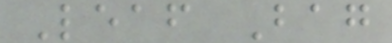Leaf Bag
